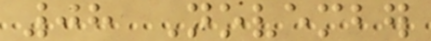08 November
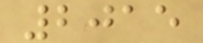2015
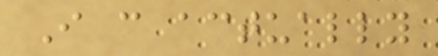I can actually
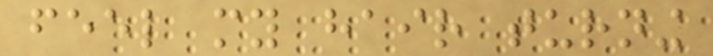feel my hair turning
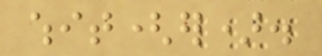whit(er).
